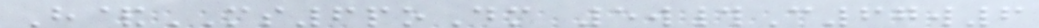H&MS6poDm 5w#C67w6
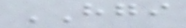HGI
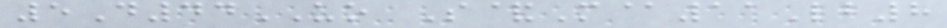5D44UO S&M@11Lb8
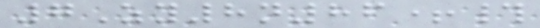7Zy8n86+#
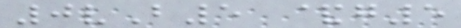0vB5 &g5
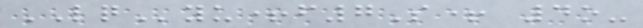LQyu+f7S+ 4o-
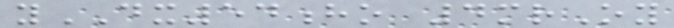yDX54ho 4mrOy
